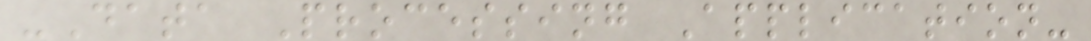-Data Processing Application-
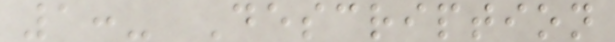1:- Description
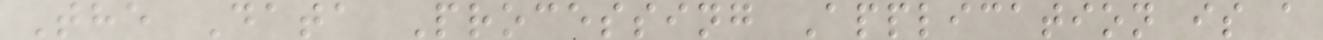The Data Processing Application is a
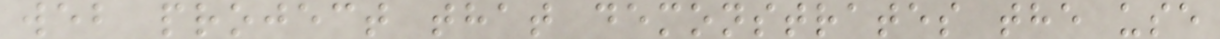web project that demonstrates the use
